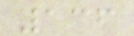136
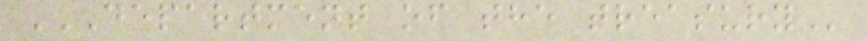DEPARTMENT OF THE TREASURY
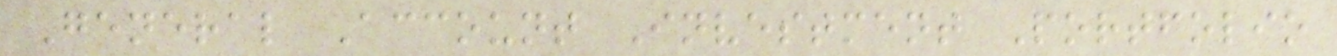General Account Investment Portfolio
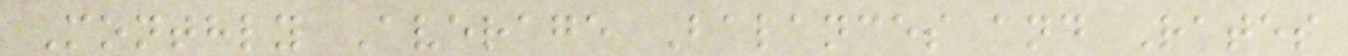Monthly Average Balances and Rates
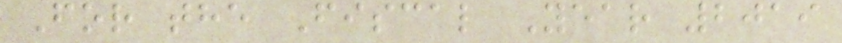For the Fiscal Year 2019
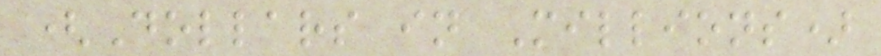(Dollars in Millions)
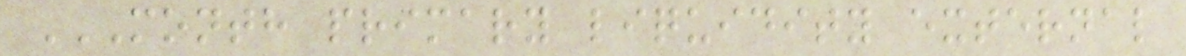MONTH PRIMARY LIQUIDITY EXTERNAL
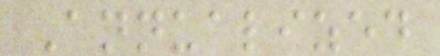Annualized
